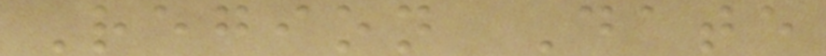Region Date
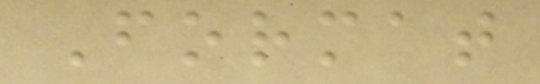Format
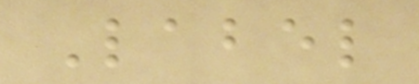Label
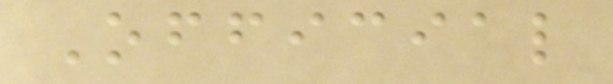Official
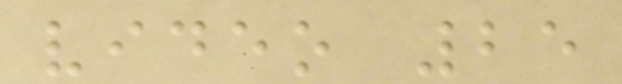video 25
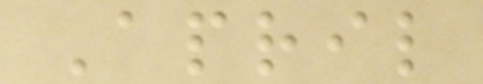April
